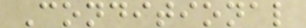Conditional
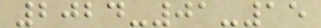2024-01-15
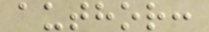author:
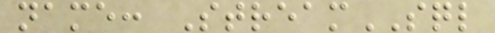name: StreamSQL
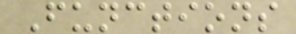Functions
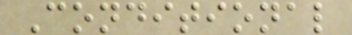Conditional
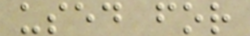used for
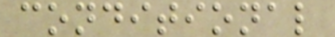conditional
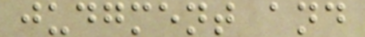judgment and
